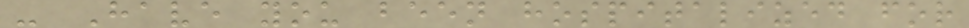- Have you been hospitalized for
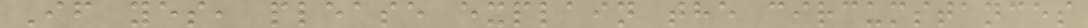If yes, please explain the circumstances
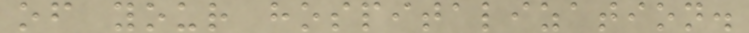of your hospitalization.
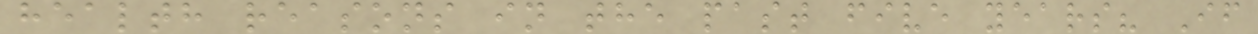health reasons in the past five years? If
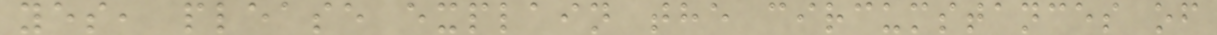yes, please explain the circumstances of
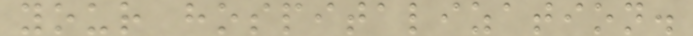your hospitalization.
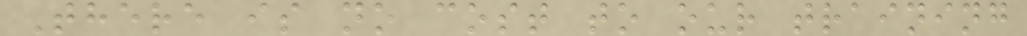There is no cost to our training
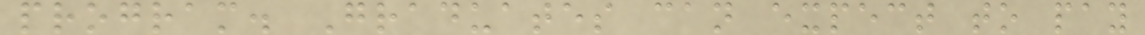program. Graduates can expect to pay
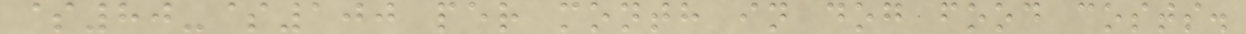$80-$100 per month in dog food costs.
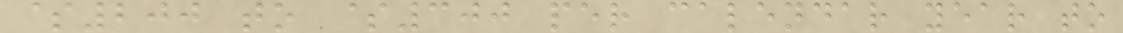$200 to $300 per calendar year to
